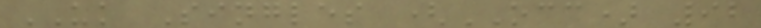UK Singles (OCC) 92
